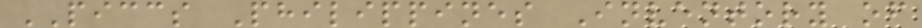PICCS Philippines Inventory of
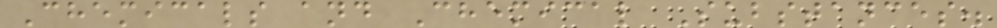Chemicals and Chemical Substances.
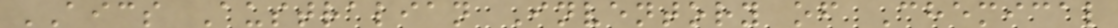AICS Australian Inventory of Chemical
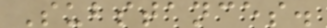Substances.
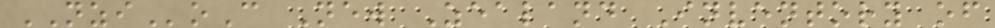NZIoC New Zealand Inventory of
